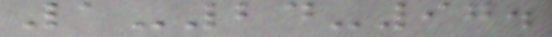1-24-97.
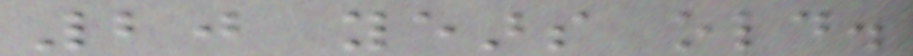20 years old.
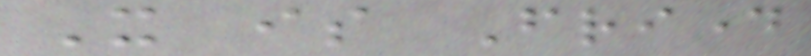It is Friday
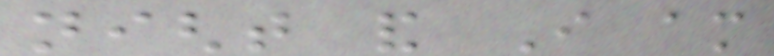night and I am
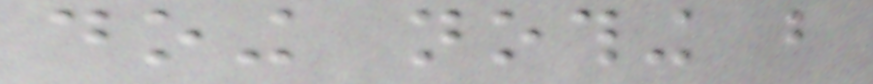doing nothing but
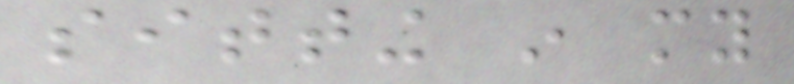sitting in my
